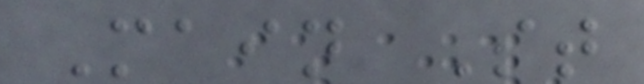Main St
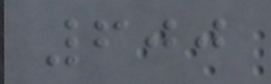600
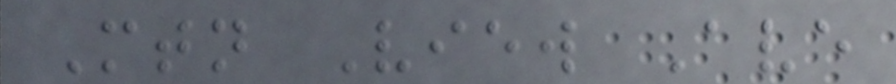Mtn View Ave
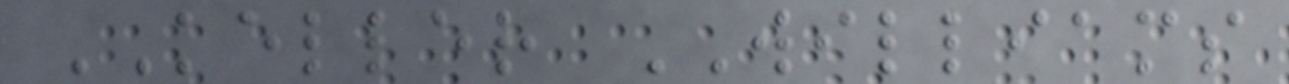KELLER WILLIAMS
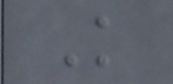K
